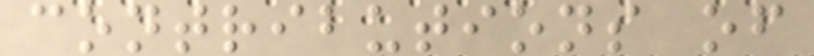contributions of
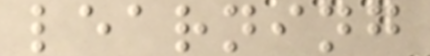learning
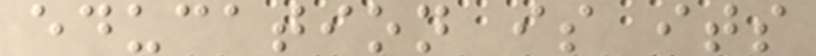education is its
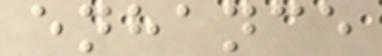enhance
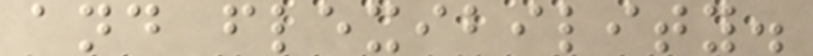and flexibility.
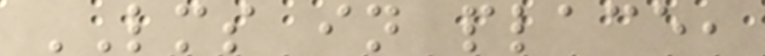LMS in place,
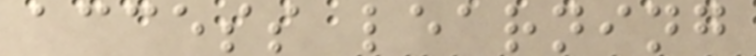access learning
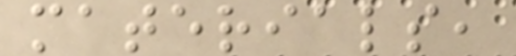materials,
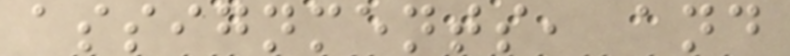assignments, and
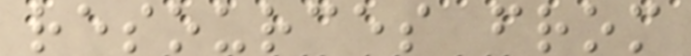resources from
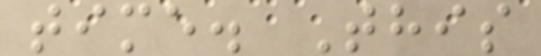time. This
